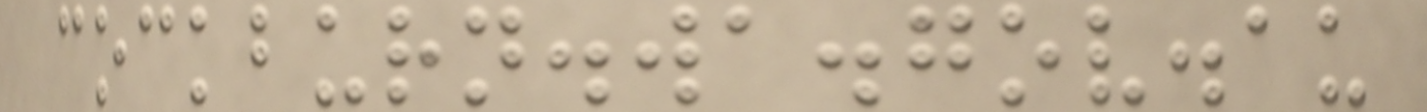cockburn.wa.gov.au
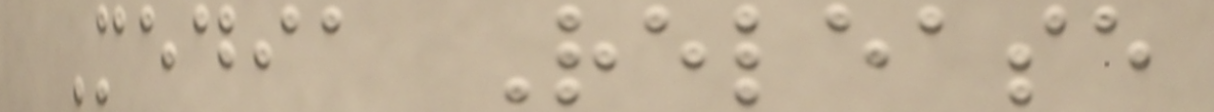Media Release
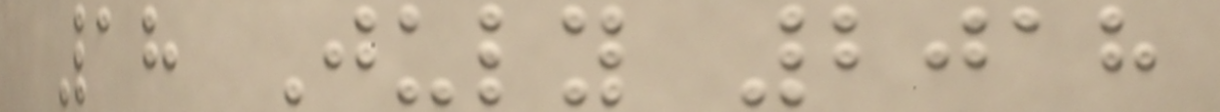18 July 2018
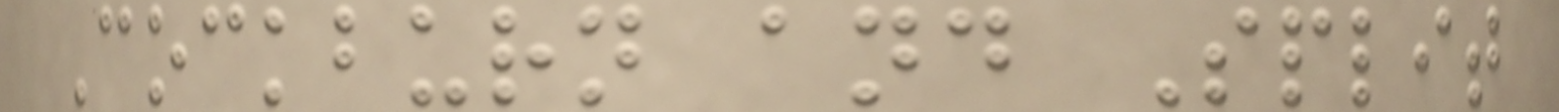Cockburn and Split
